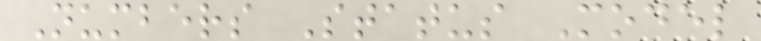Numbers Status Model
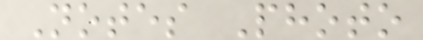Notes Photo
